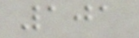101
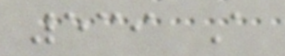539 A
